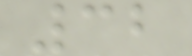32
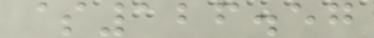$126.57
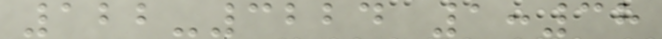122-3224 1:38
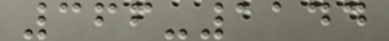366-1144
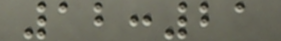12:21
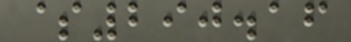$290.16
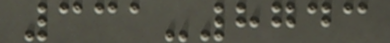331-8743
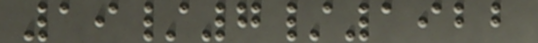19/7/1922
